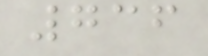736
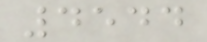4544
